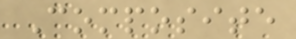Composite
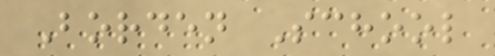Borden School
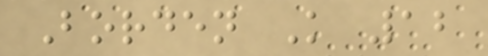Borden K 12
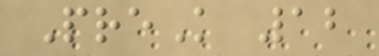PreK 12
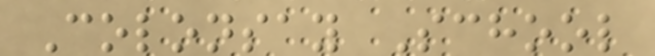Colonsay School
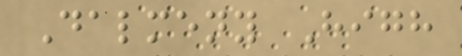Dalmeny High
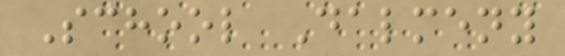School Dalmeny
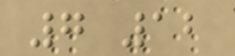7 12
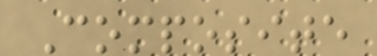Composite
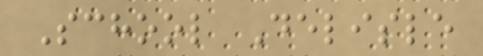School Delisle
